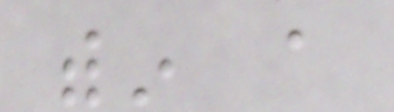within a
